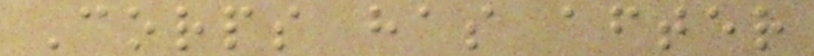Corps has after
